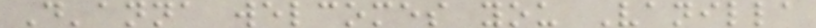D'anna welcomes you Vanilla
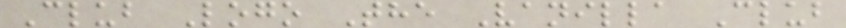Club Logo The Vanilla Club
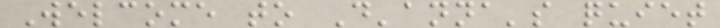Welcome to D'anna's quiet
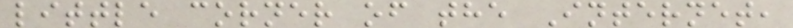little corner of the Internet,
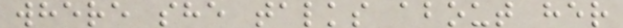where she talks about her
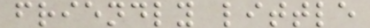friendly little
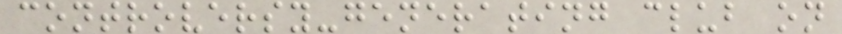controversy-generating club on
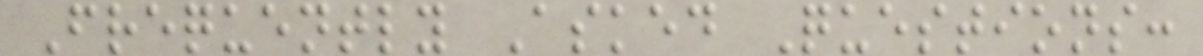Frequently Asked Questions:
